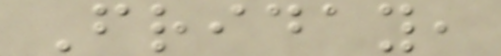Friday,
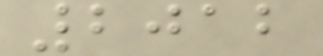2012
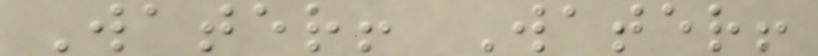Water! Water!
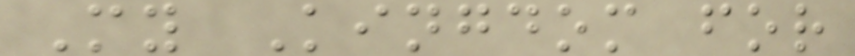My Kingdom for
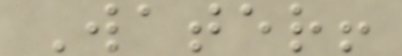Water!
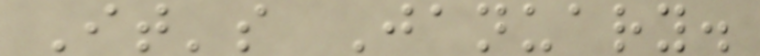It's January.
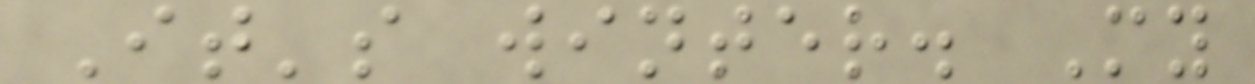It's winter. My
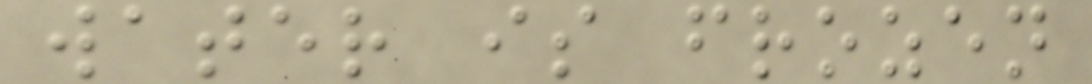water is frozen
